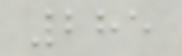285
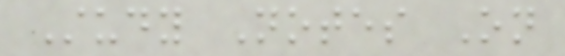Study Notes On
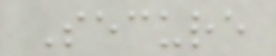Secure
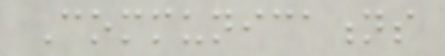Communications
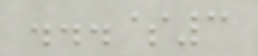...$3
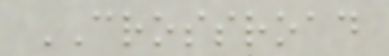CROSSROAD
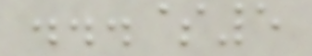...$5
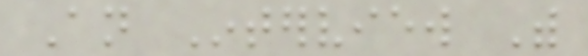An Interview With
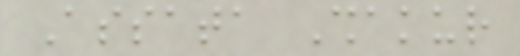Assata Shakur
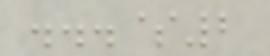...$2
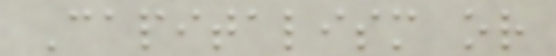Capitalism or
